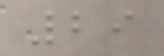29
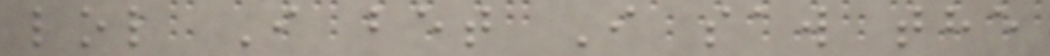lol I bet I saw the
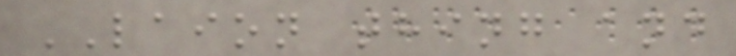LAION thing and
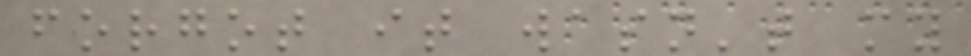forgot it wasn't my
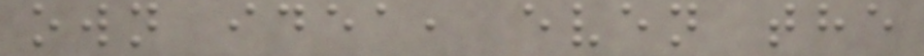own idea, even the
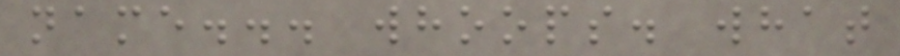name... whoops. what
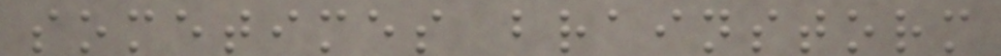sometimes brainstorm
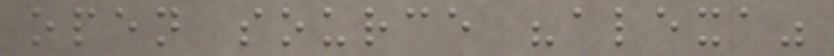open source "alexa"
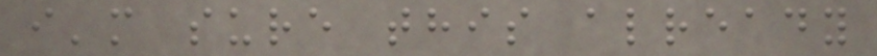i'm sure this already
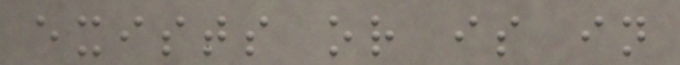exists or is in
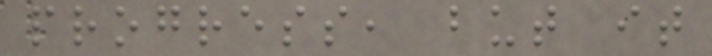progress, but it
